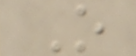O
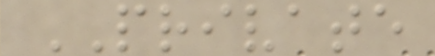PRIVATE
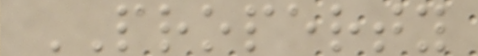PROPERTY
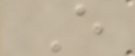E
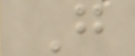G
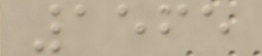1565
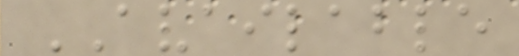AVAILABLE
